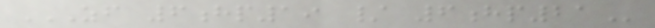ZF 6HP19 / 6HP21
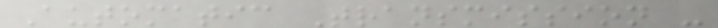Automatic Transmission -
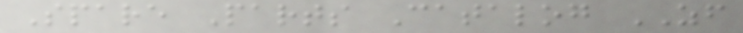Spare Parts Catalog ZF
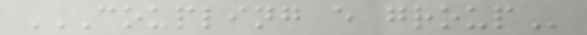COUPLING E GROUP
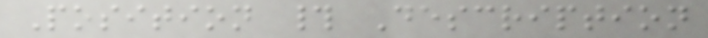Position # Description
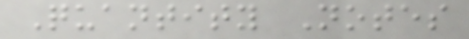Quantity Notes
